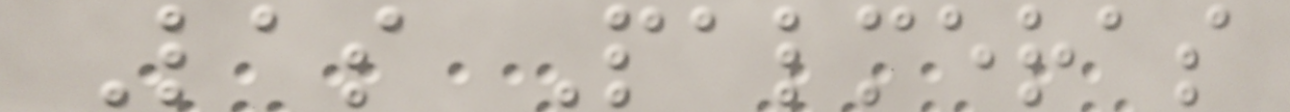Las Palmeras
